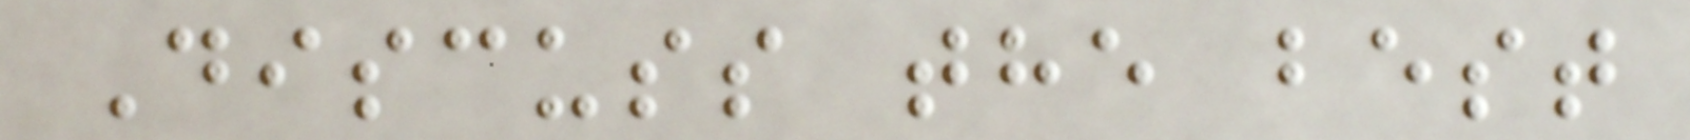Discuss the best
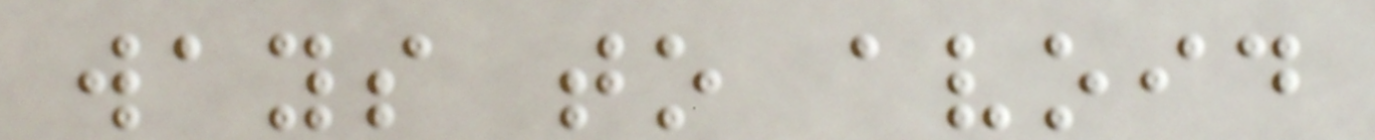ways to avoid
